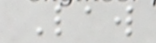Law
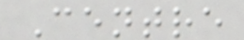Centre
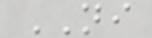NI
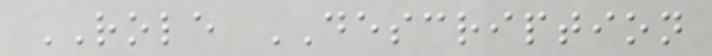ROLE DESCRIPTION
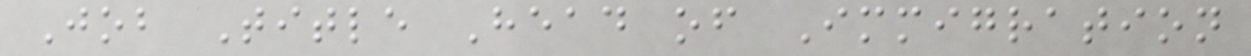Job Title Head of Immigration
